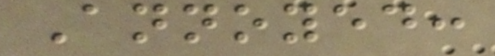Annoyed:
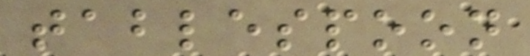tablespoon
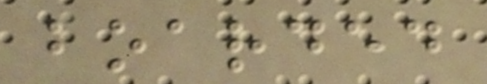boarded
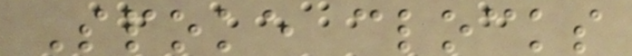Spoke clocks
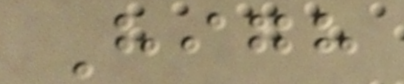High
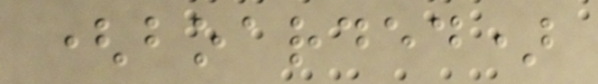(boarded)
